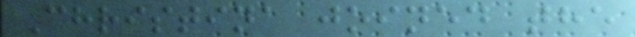Christina joined the
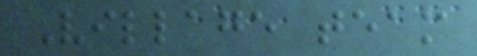Village team
